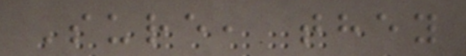Sure, they
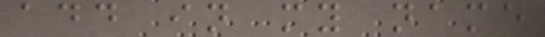add in my name
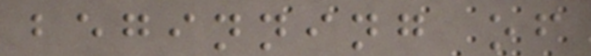beginning of
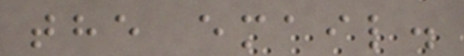the email.
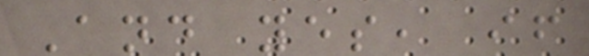And yes, if
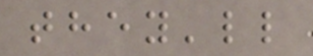they'll
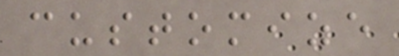customize
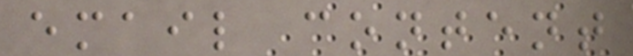email content
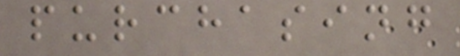purchasing
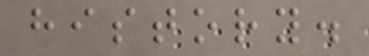history.
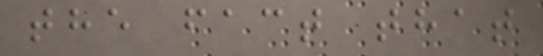the fact that
